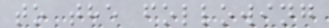to the following
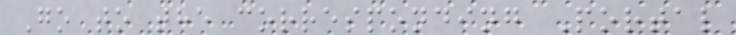Go to the corresponding Portal
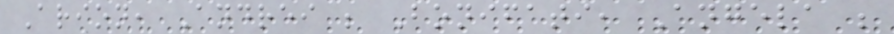Arion, Andrei ; Bonifati, Angela ;
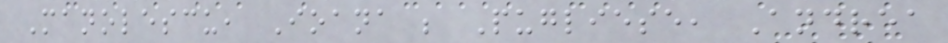Manolescu, Ioana ; Pugliese, Andrea
